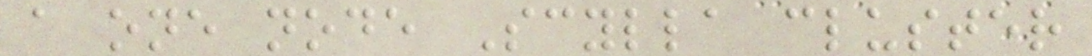a one node Scylla cluster
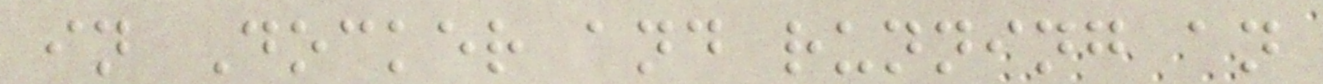in Docker and running an
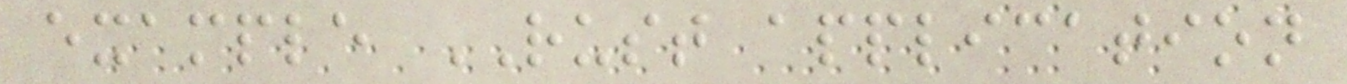example RUST application
